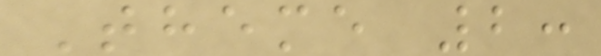Theme 2:
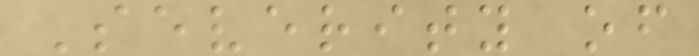Severity of
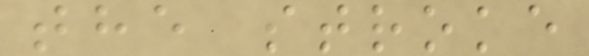the stroke
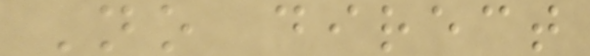No direct
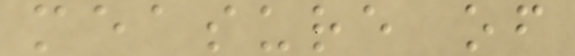measure of
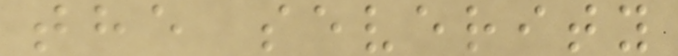the severity
